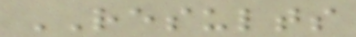RESULTS
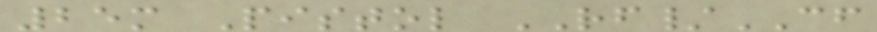25m Pistol RF/CF
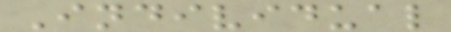Individual
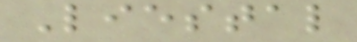Liestal
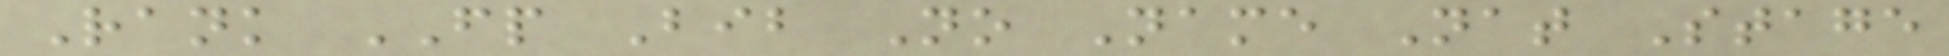Rank FP Bib No Name Nat Stage
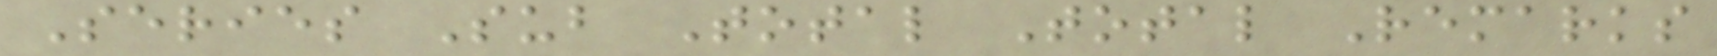Series Sub Total Total Remarks
